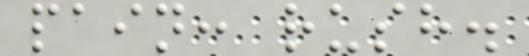pain: rush.
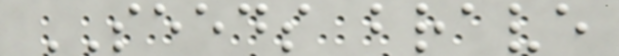SEEDS brave
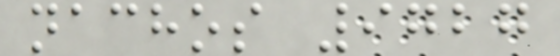nachos 9727
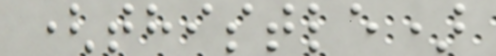(thistle)
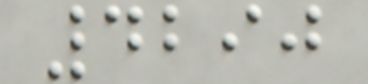4290
